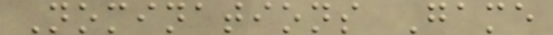Nominations Game
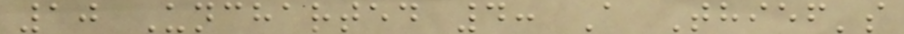10 Uncharted 4: A Thief's
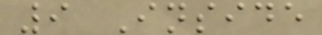9 Inside
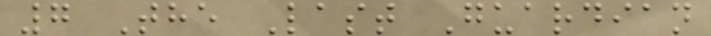7 The Last Guardian
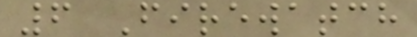6 Firewatch
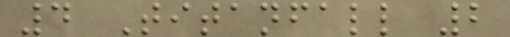4 Titanfall 2
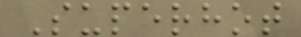Superhot
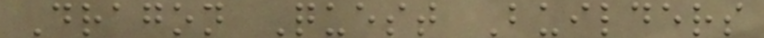Dragon Quest Builders
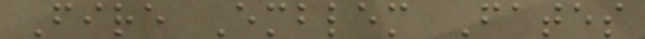Fire Emblem Fates
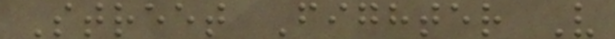Street Fighter V
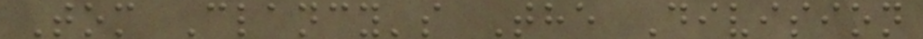Tom Clancy's The Division
